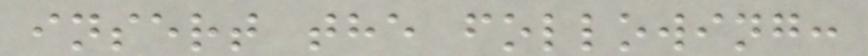insert the following:
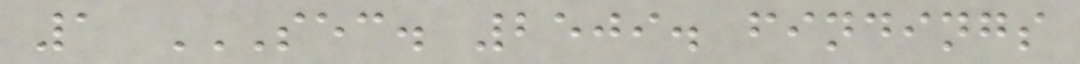1 SEC. 2509. FINDINGS
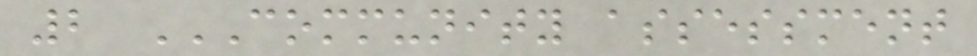2 COMMUNITY ASSESSMENT
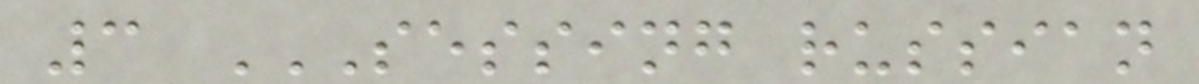3 SESSING RUSSIAN
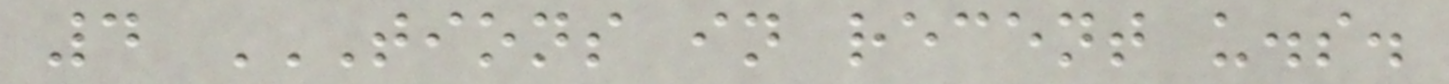4 TIONS IN RECENT U.S.
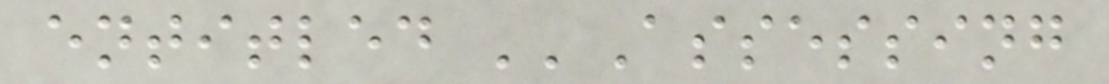entitled ''Assessing
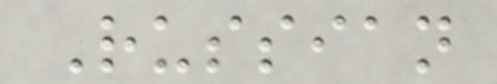Russian
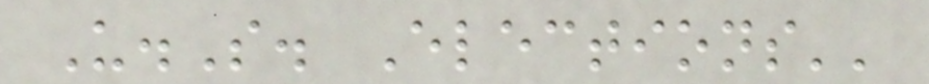U.S. Elections''
